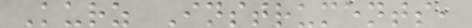Kurz Instruments,
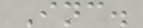Inc.
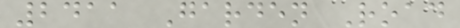2411 Garden Road
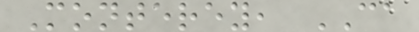Monterey, CA
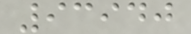93940
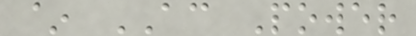~ AC Power
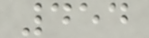454
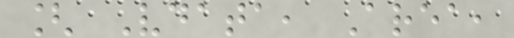[ Vdata, Area,
